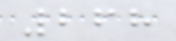268
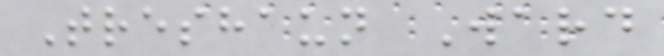Treshaun Ward
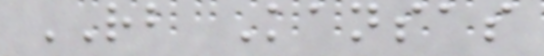RB Kansas
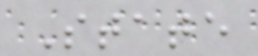State
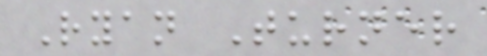Ryan Turner
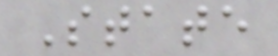State
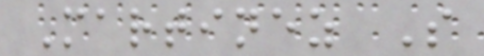Martinez S
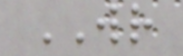WR
